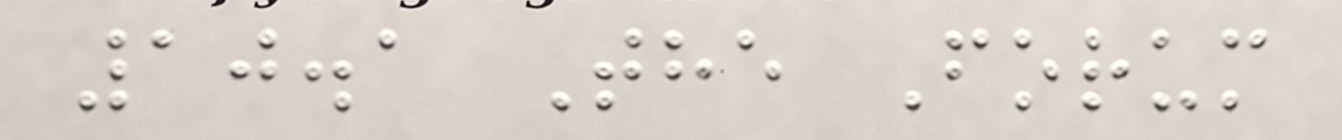10.1 The Forum
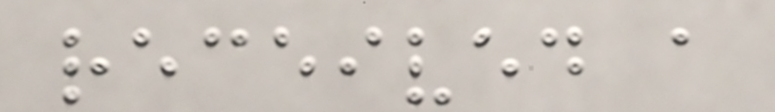received a
